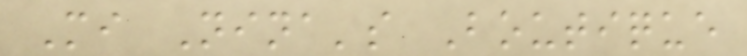Mi Nina's Boutique
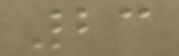23
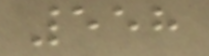558
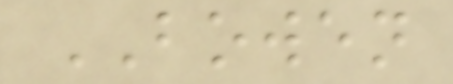BOWEN
